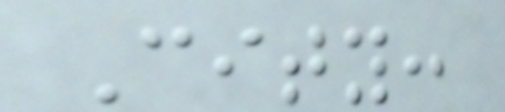City:
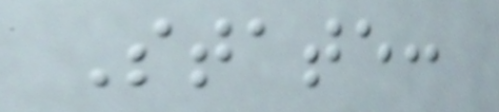State:
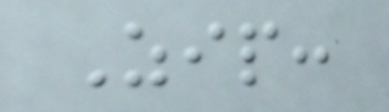Zip:
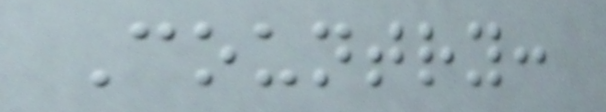Country:
